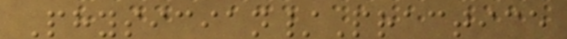Physician/Practice
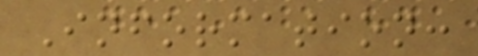Information:
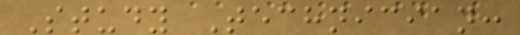Study Technician:
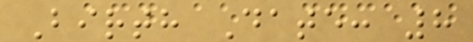Birth Date: 8
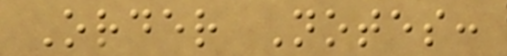Order Notes:
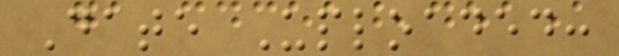Date Uploaded:
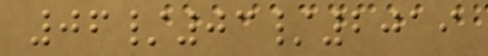06/03/2019
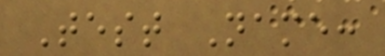Test Name:
